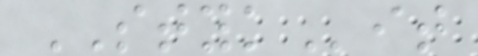STYKit
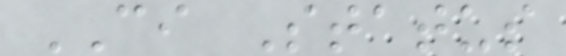CI Status
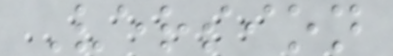Version
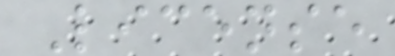License
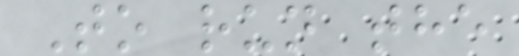To run the
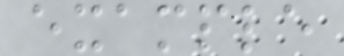example
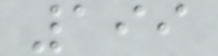199
